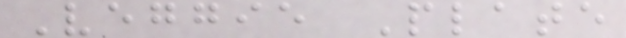Veggie Plate
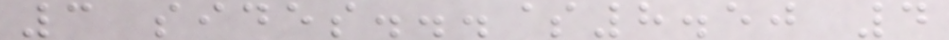3 sides...$8.50 4
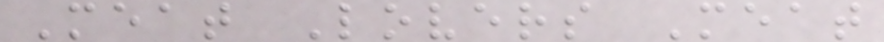Meat Lovers Meat
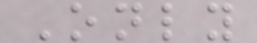Only
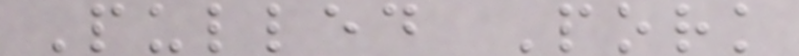Pulled Pork
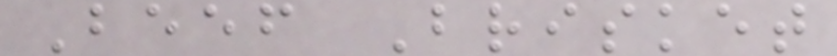Beef Brisket
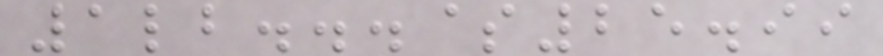1lb...$25.99
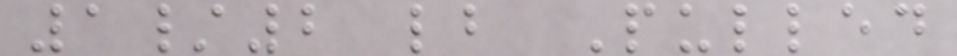1/2 lb Pulled
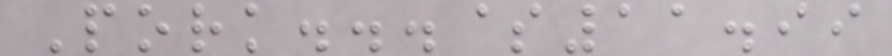Pork...$11.99
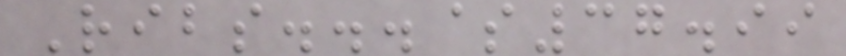Ribs...$37.99
